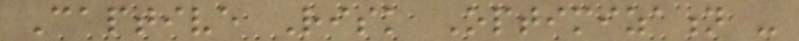Captive Risk Optimization -
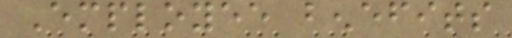Employee benefits
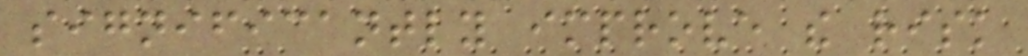significantly improve the risk
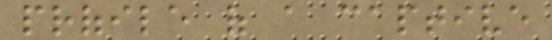profile of a captive
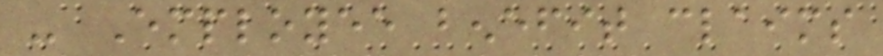- Employee benefit claims
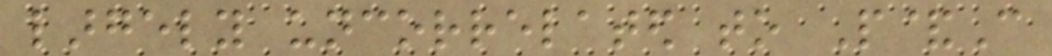largely uncorrelated to P&C
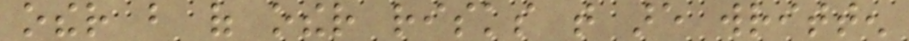other but of other risks that are written
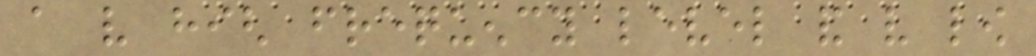a very high frequency level and very low
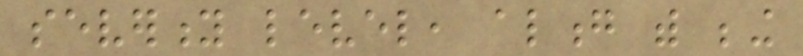severity level, along with being
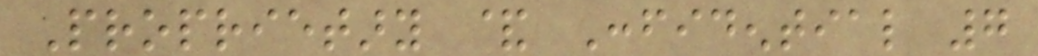Proprietary & Confidential 7
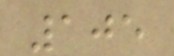105
